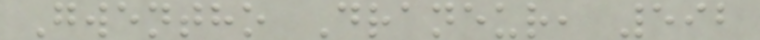Gwentho Draneur, 592
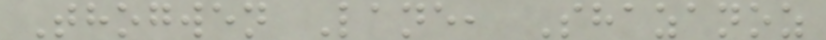Thogwen Lane, Shazanoz
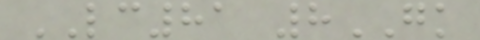LC81 8GK
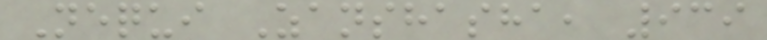Nequi Zanshasha, 939
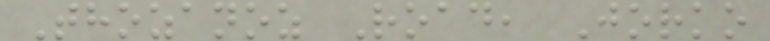Thozanoz Road, Jorko
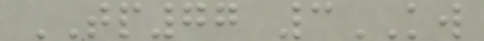TP77 3KW
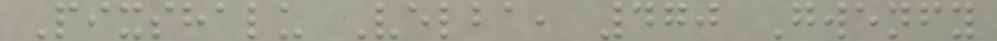Pixshalu Velba, 470 Gwenfy
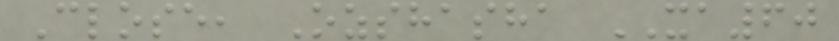Close, Ozshasha XA60
